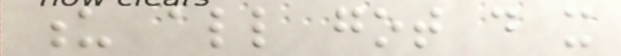u all got do it
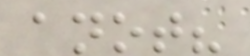anot?
